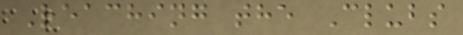Reaching the Clubs
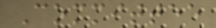Committee
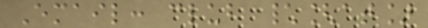Email: club \[at]
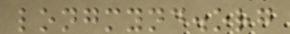longmynd.org
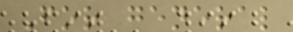For general
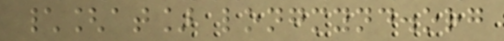\[at] longmynd.org
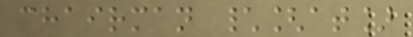chairman \[at]
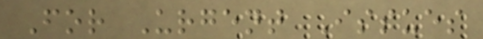For Urgent Issues
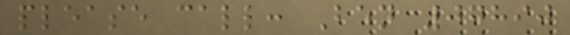please call: Ben 07890
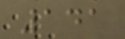141
